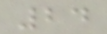24
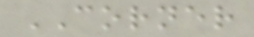CORNER
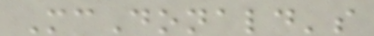McDonald's
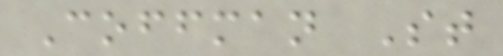Coffman St
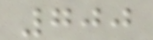700
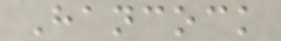Hancock
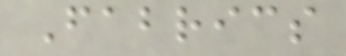Fabrics
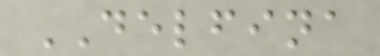DELFINA
